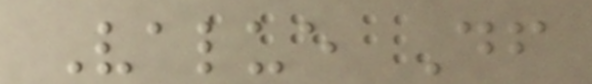Value Df
